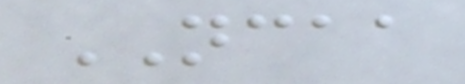NCAA
